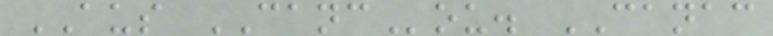AUS CANCou. CANAC
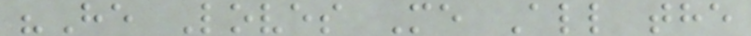"He Loves Me All the
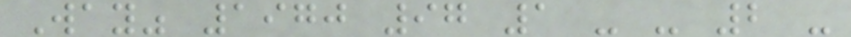Way" 1970 97 1 - - 2 -
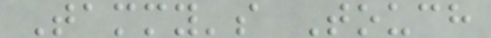Tammy's Touch
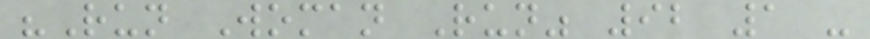"Run Woman Run" 92 1 -
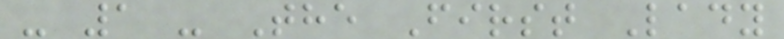- 1 - The First Lady
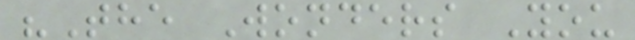"The Wonders You
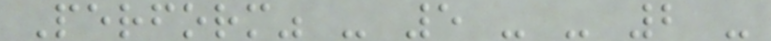Perform" - 5 - - 2 -
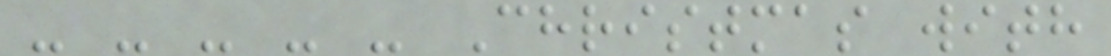- - - - - Christmas with
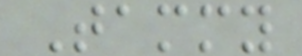Tammy
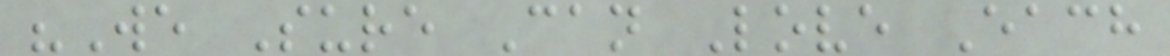"We Sure Can Love Each
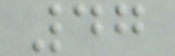47
